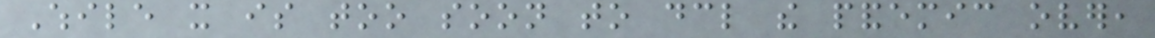While it is too soon to declare the pandemic over,
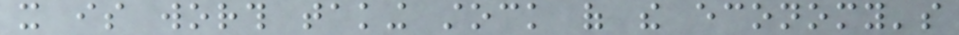it is worth taking stock of the economy's
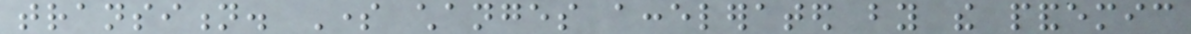transition. Some changes accelerated by the pandemic
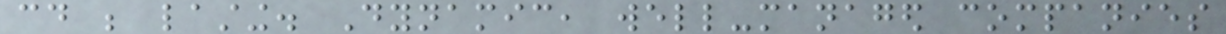could be lasting. Dynamic, well-managed companies
